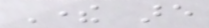There are
